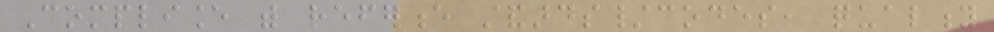Compliance with reference standards/codes, quality
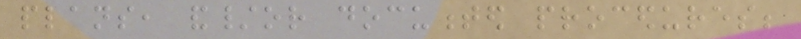plans, and/or documented procedures;
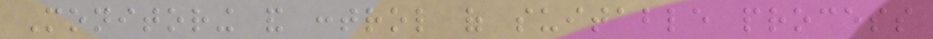Monitoring and control of suitable process
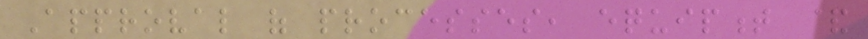Approval of processes, equipment &
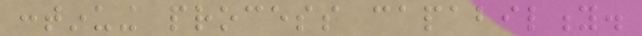continuing process capability.
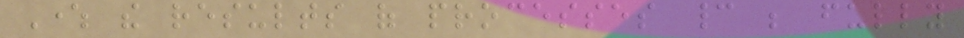Where the results of processes cannot be fully
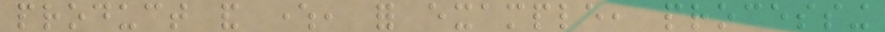product and where, for example, processing
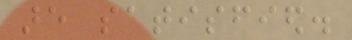are satisfied.
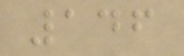146
